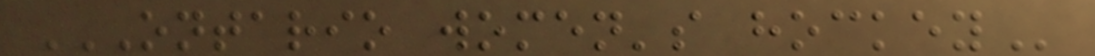ONTARIO WOMEN'S HOCKEY
